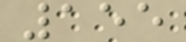155
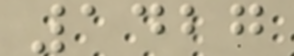1427
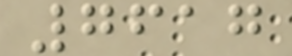7617
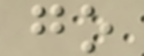go
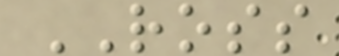ROSS
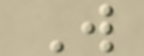W
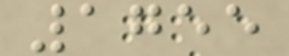1755
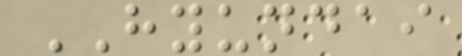HYUNDAI
